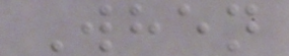When
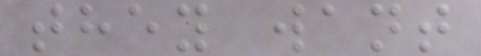they want
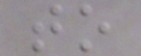to
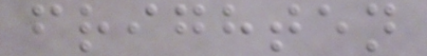frighten
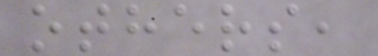others,
